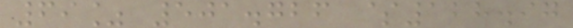69% 501.726 $128.97
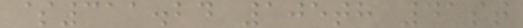$311.24 105th 41st
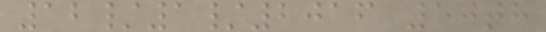12/1/2016 50th
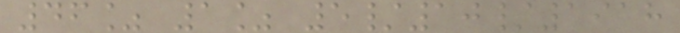46% 1% 5/10/1918
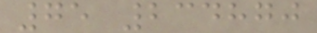75 234870
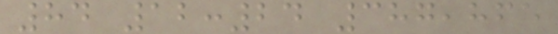84 12:24 387,865
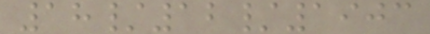18/12/1903
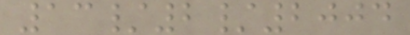13/2/2004
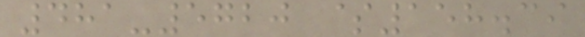481-5720 $158.39
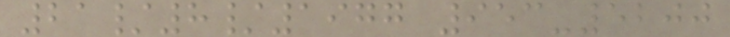21/8/1977 953-5200
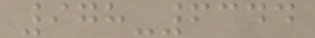978-6344
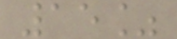15%
